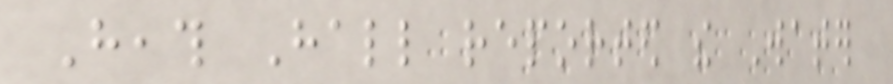Heath Hall reported the Water
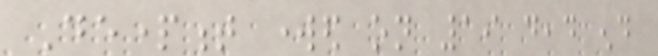Department worked on 19 dead end
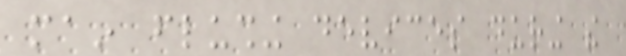main flushing devices during the
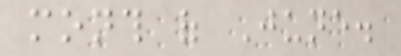month of June.
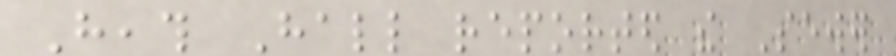Heath Hall reported the Sewer
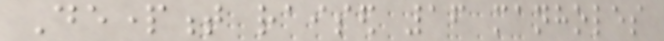Department raised 16 manholes
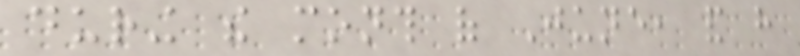during the month of June, and have
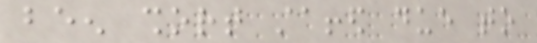been short staffed due to
